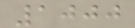1000
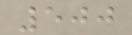500
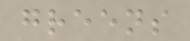greens
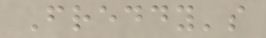Freddy's
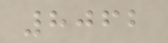8062
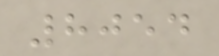8054
